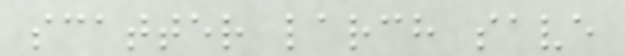scatter larch save
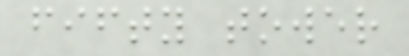fifty tower
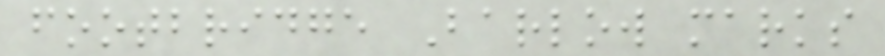footbridge Barlow marks
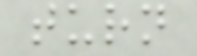turn
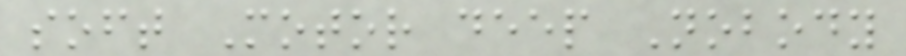soft Motor deep Nobody
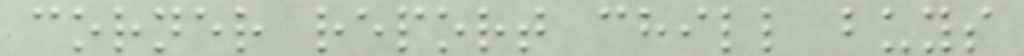corner report chill buys
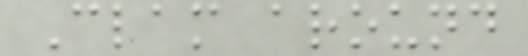Clam around
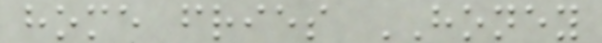home fries HONEY
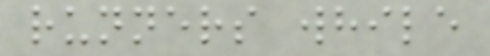runners while
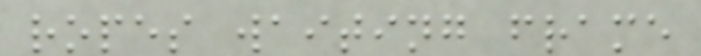ropes waiting frame
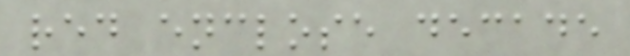red enclose decade
